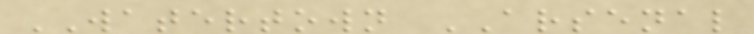WATERTOWN ARSENAL
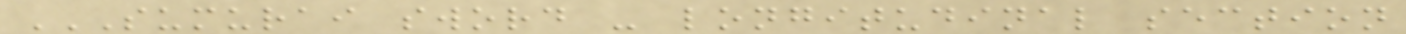SUMURAI SWORD - LONGITUDINAL SECTION
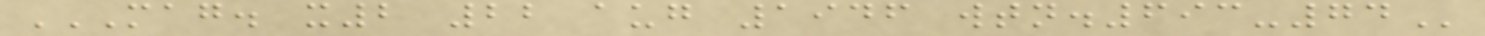MAG. X2 22 AUG 1946 WTN.693-74
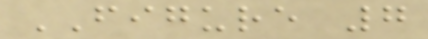FIGURE 7
